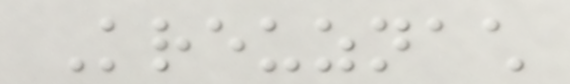Kreuznach
